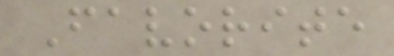Favorite
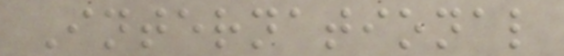International
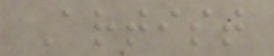Artist
